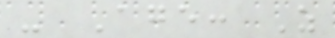- Age: As
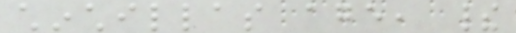chinchillas age, their
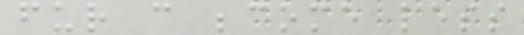fur can become less
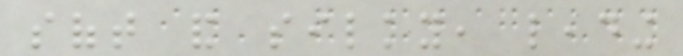soft and silky, leading
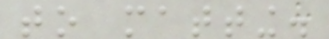to matting.
